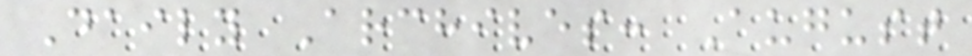Daily Archives: August
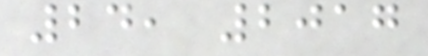24, 2017
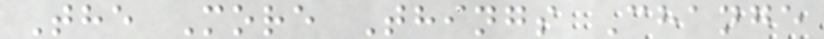The More Things Change
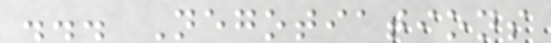... Negotiations
